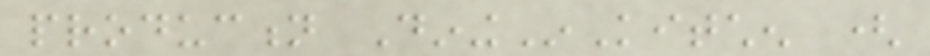production DiningInKitchen (
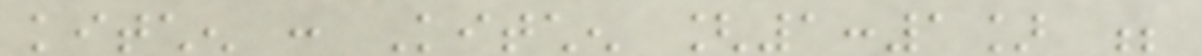kitchen : Kitchen [1:1] ;
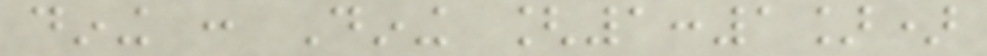dining : Dining [1:1])
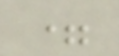=
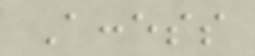Access
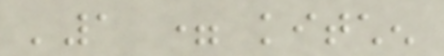'1 = kitchen
